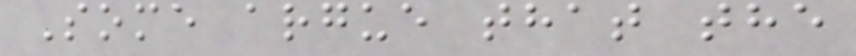Some argue that the
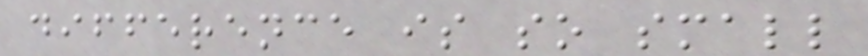difference is so small
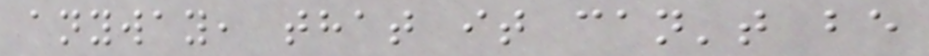anyway, that it can't be
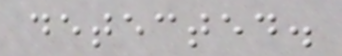detected.
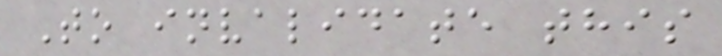To invalidate this
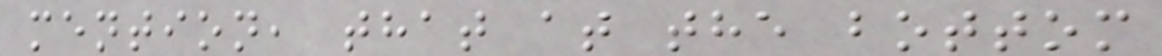mention, that at the bottom
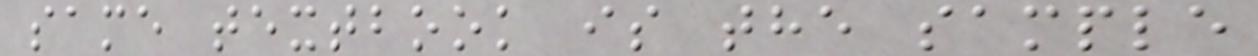same textbook is the sample
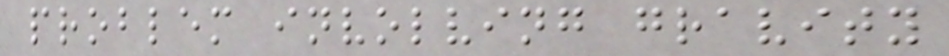problem involving gravity
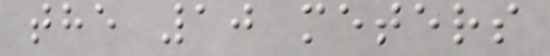the 10 meters
